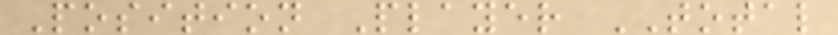Position Player TOTAL
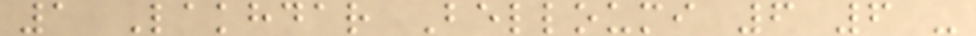1 Lakhdar Belloumi 6 6 -
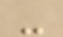-
